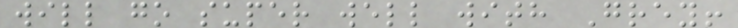will go super well with Grey!
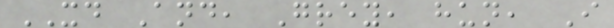XD And, Grey, hun, I
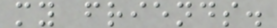my friends.
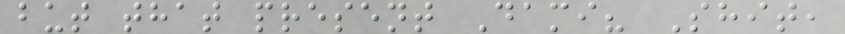but that present Dami? Shit,
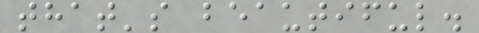that's beautiful.
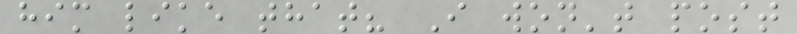him like that? I won't post
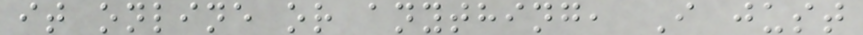it online or anything, I just
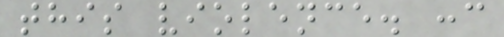this violence. :c
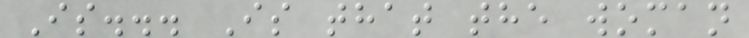Is... Is that the woman
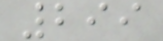299
